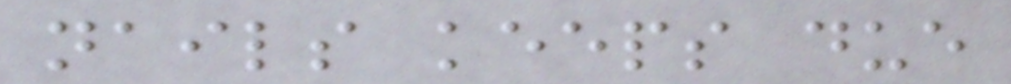nails keeps due
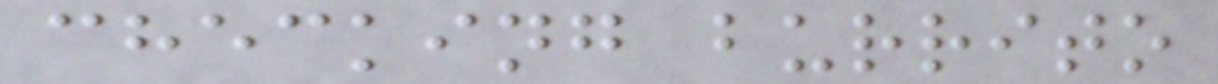checking burrito
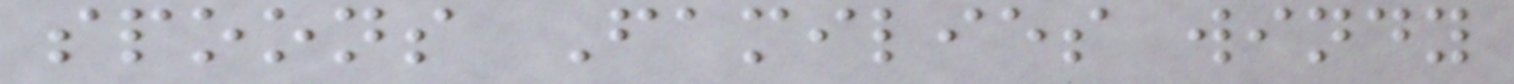spoons Families windy
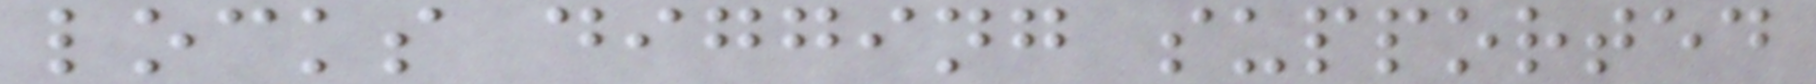locks digging supported
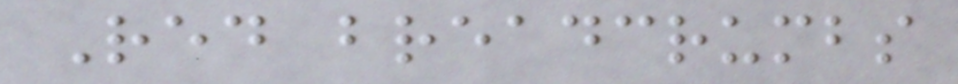Red breadcrumbs
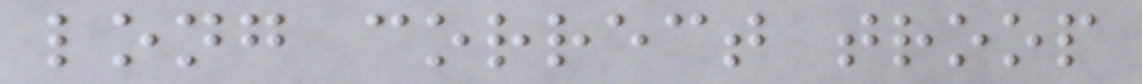long correct troop
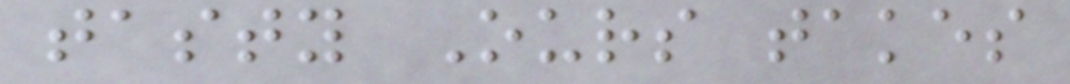tasty Ours takes
